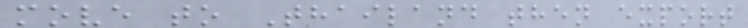move to Thailand then export
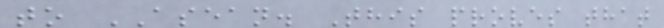to ASEAN. This proves that
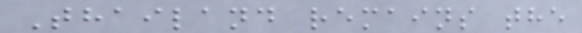Thailand remains the
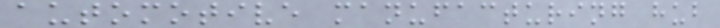automotive manufacturing hub
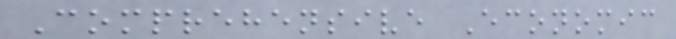Comprehensive Economic
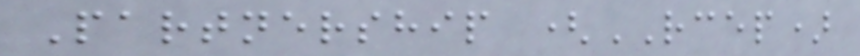Partnership (RCEP)
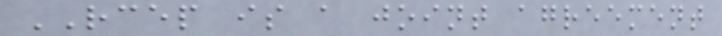RCEP is a joint agreement
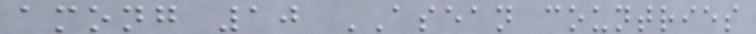among 10 ASEAN countries
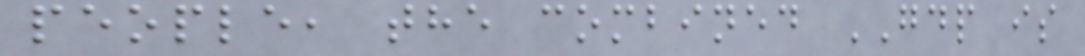people, the combined GDP is
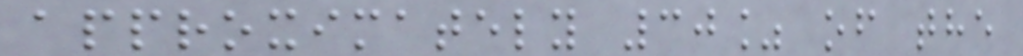approximately 30% of the
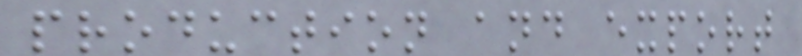production and export
